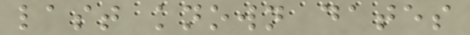last known dates
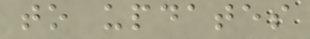to updates
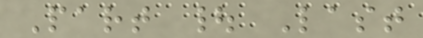Part | Last
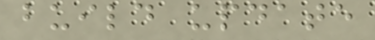build update
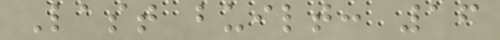Last built: 16
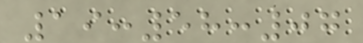19:58:07
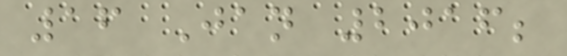16 Jan 2016;
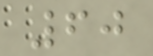60
